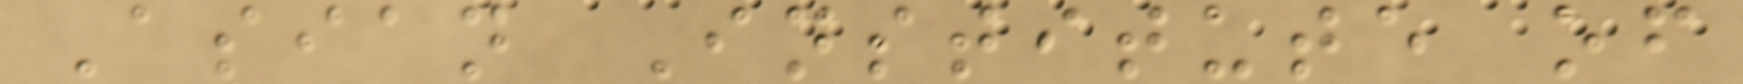Asian Institute of
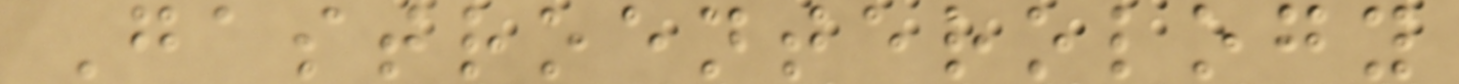Gastroenterology
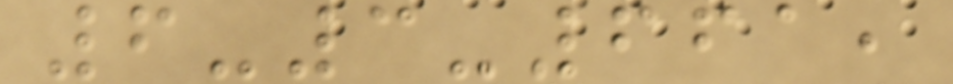6-3-661,
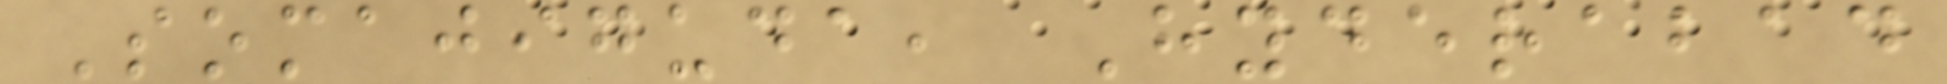Somajiguda, Hyderabad
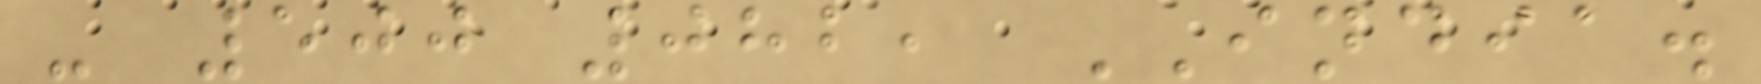- 500 082, INDIA.
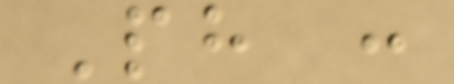Ph :
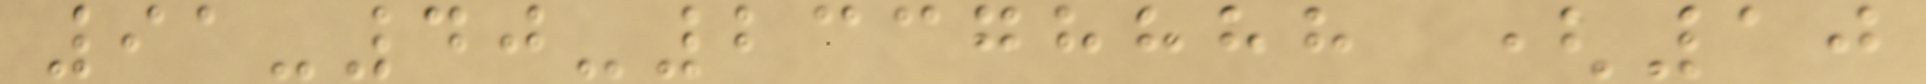91-40-23378888 (10
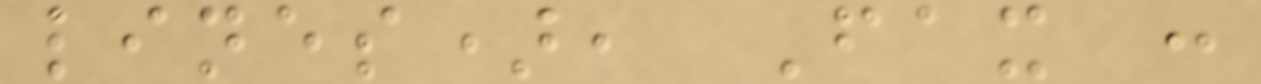lines), Fax :
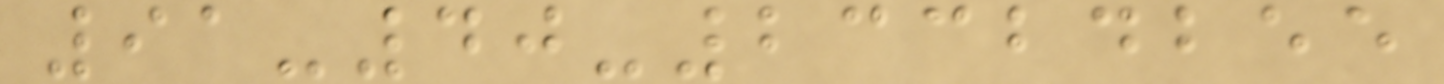91-40-23324255
